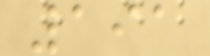191
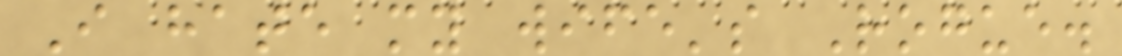I hate my wife's Rogue.
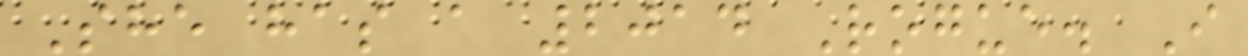She has a 2014 Rogue. I
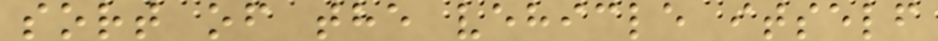sort of the vehicle itself
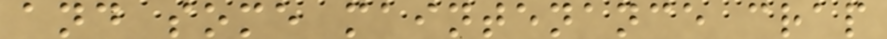and some maintenance crap
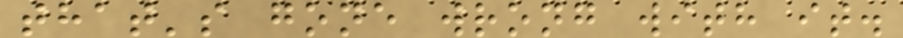that's gone wrong with it.
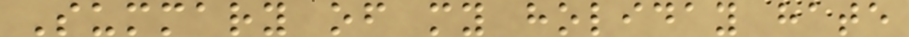Summary of my holiday hate
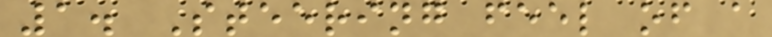1. Steering feel of a
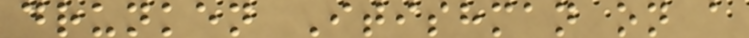drunken Itishman on a
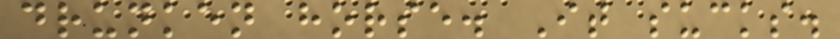drunken horse. It sucks.
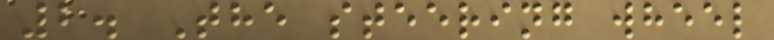2. The steering wheel
